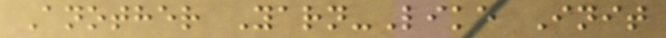Another Yarn-Like Init
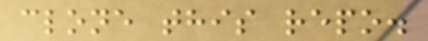clone this repo.
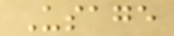Usage
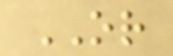OR
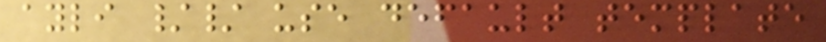ayli // use default template
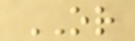OR
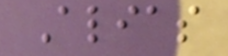Alias
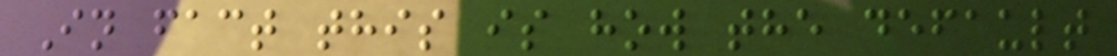In fact this is how the default
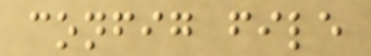config file
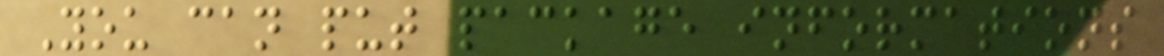You can put package informations
